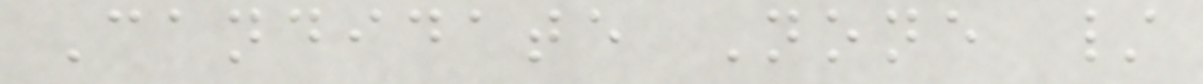Candidate None /
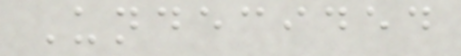Undecided
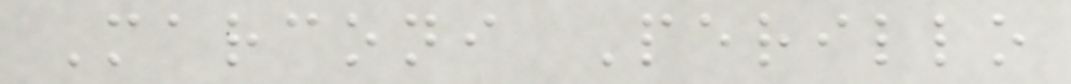Marconi Perillo
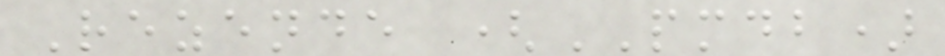Rezende (PMDB)
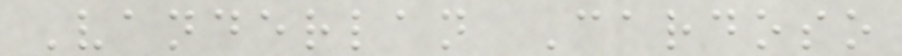Vanderlan Cardoso
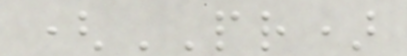(PR)
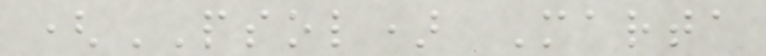(PSOL) Marta
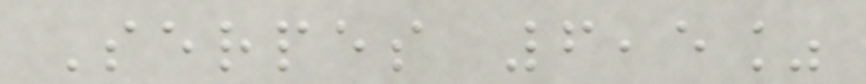Serpes 6,5%
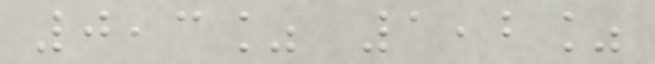0,3% 1,2%
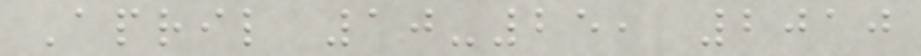April 10-25, 2010
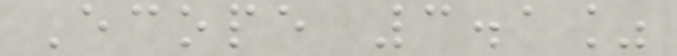Ecope 3.1%
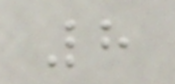8
